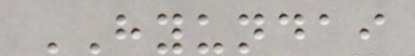HYUNDAI
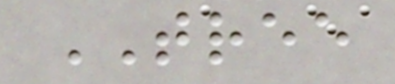TREE
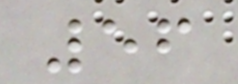56
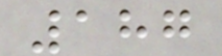187
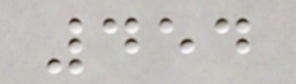454
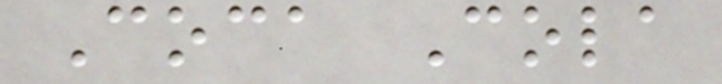Coca Cola
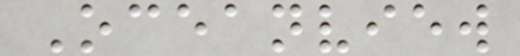Oceanview
